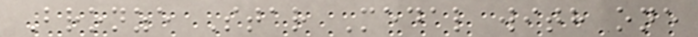Bronze Star Medal with one
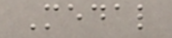Medal
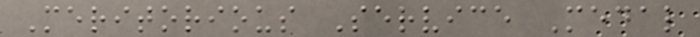Meritorious Service Medal
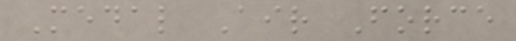Medal Air Force
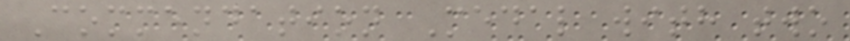Commendation Medal with two
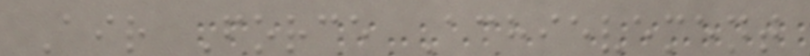Air Force Achievement
